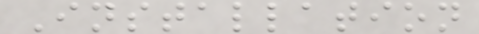Installation
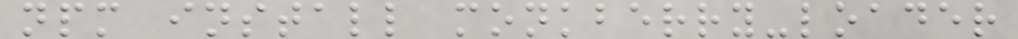npm install monkberry-loader
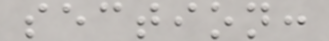section:
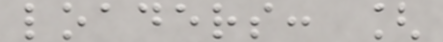loaders: [
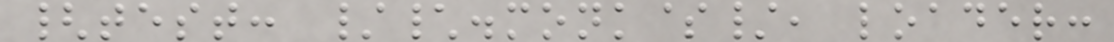{test: /\.monk$/, loader:
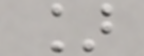]
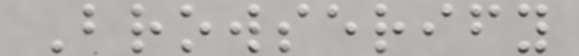Browserify
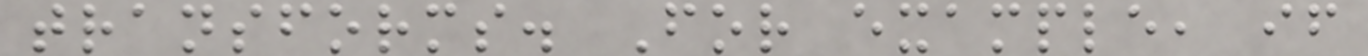transforms. For example, if
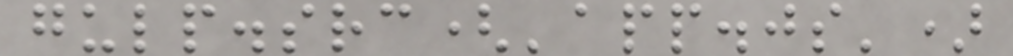gulp.src('app.js')
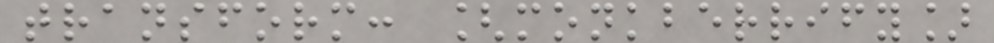transform: [monkberrify]
